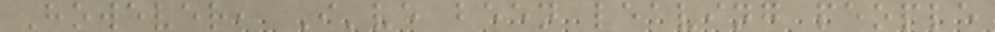However, I've been leaving people
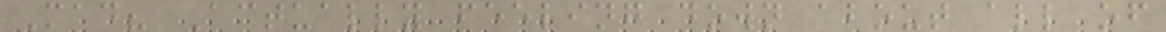Mad? Actually feeling down about all of
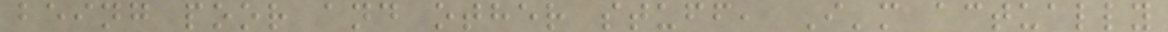being poor and other stuff, I'm actually
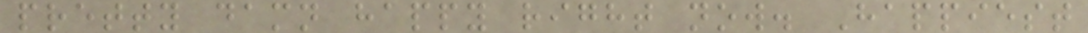pretty damn happy right now. Happiest
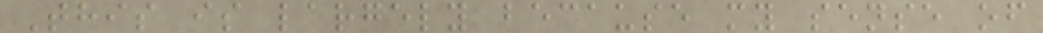This is largely because my sense of
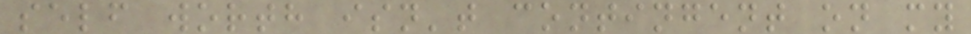self worth isn't contingent on my
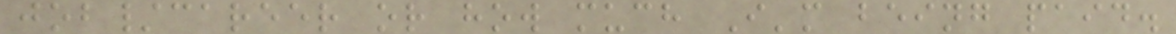job/career or how much I'm being paid.
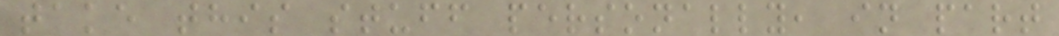take this stuff personally, in part
